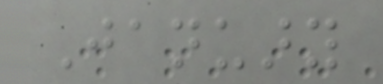January
